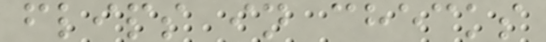flips in checks
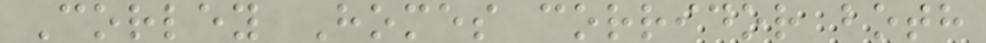Corley Homes corridor both
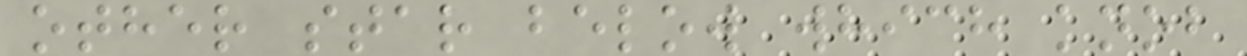other star below which knob
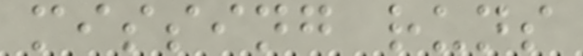missing runs
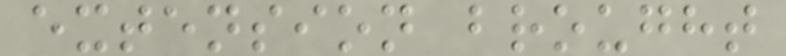extension brought
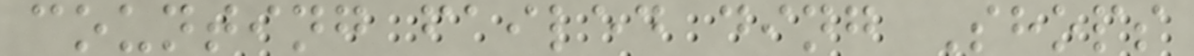counting failed ding Shops
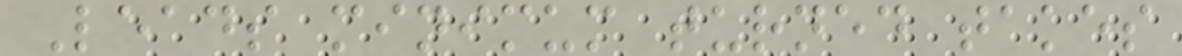Leads minimum turned takes
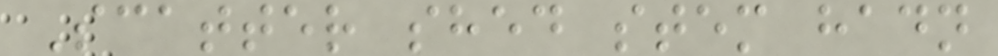Scatter shed stem hadn
